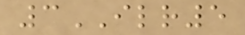3ILR5
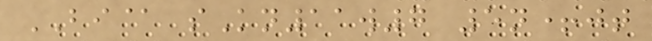BI@ sKn11w7 5n+jt
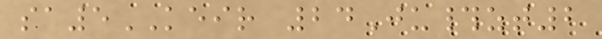sa5KEIR 24Ju#zt2
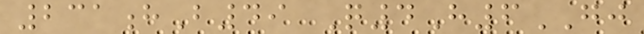231hB49 Q4H6GJ
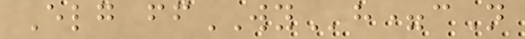Elg ffWYh=cN
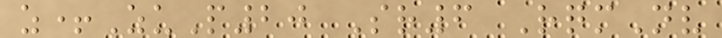z+ZuP20 Sr6 RqmNv
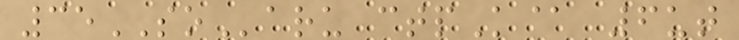35SOaru ctpK@ 6ut
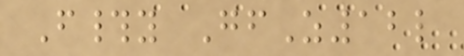F#y GfZ12l
